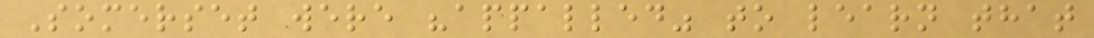Somerset were "appalled" to learn that
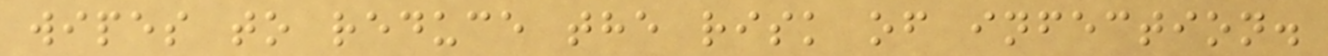wipes to reduce the risk of infection.
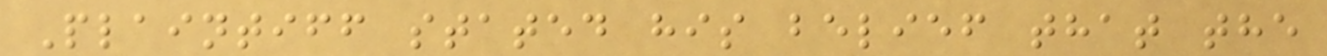Plaintiff stated his belief that the
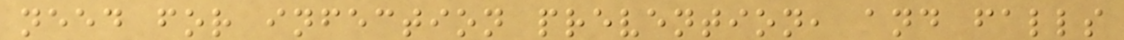need for infection prevention, and falls
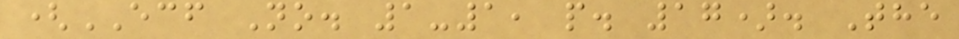(ECF No. 1-1, p. 17). The
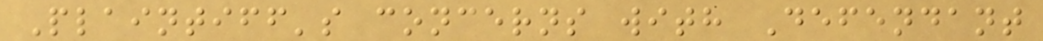Plaintiff's concerns with Defendant
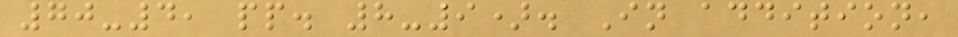70-4, pp. 8-9). In addition,
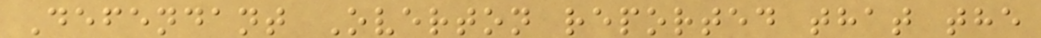Defendant Overton reported that the
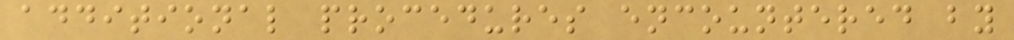additional procedures encountered by
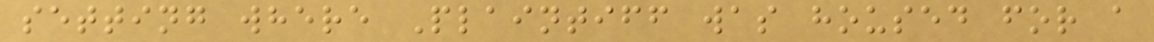setting where Plaintiff was housed for a
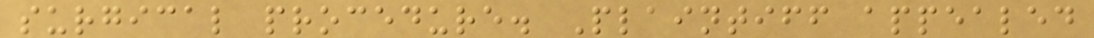surgical procedure. Plaintiff appealed
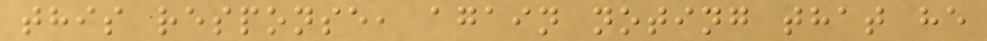this response, again noting that he
